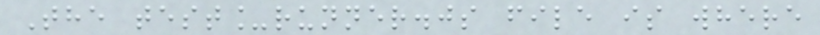The test_runner.js file is where
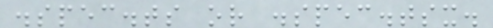.spec.ts or .spec.tsx.
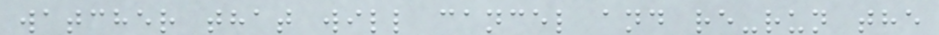watcher that will cancel and re-run the
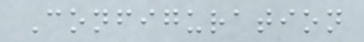Configuration
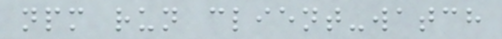npm run client-watch
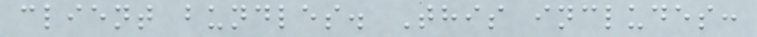client bundles. This includes:
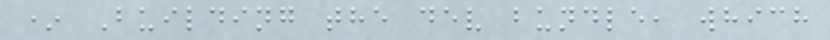* Building the dev bundle, which
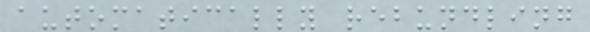automatically rebundling
